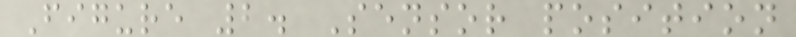Figure 2. Sensor position
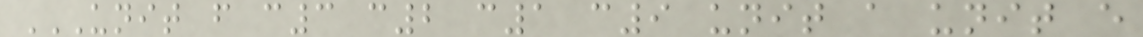UNIT F C3 C2 C1 C9 UNIT A UNIT E
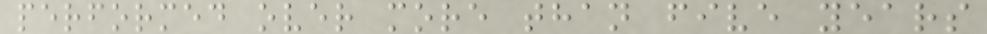performed over more than five years
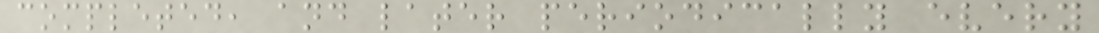completed, and later periodically every
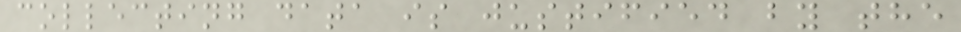collecting data is justified by the
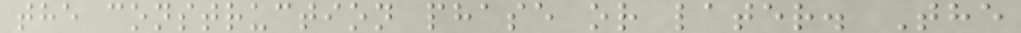the construction phase or later. The
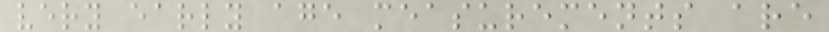very early age measurements are
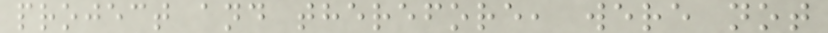project and therefore, were not
